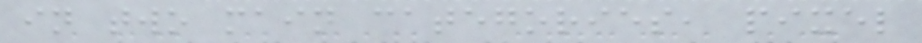in two main categories, pixel
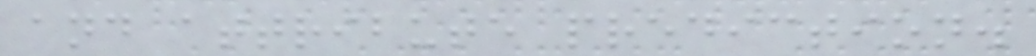and attribute prediction.
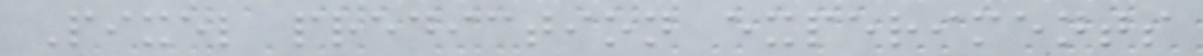Pixel prediction experiments
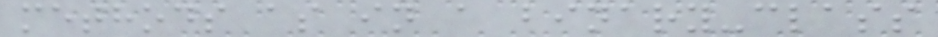methods as in a binary-class
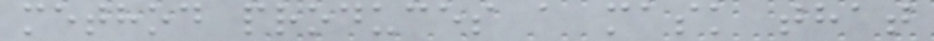method produces a mask that
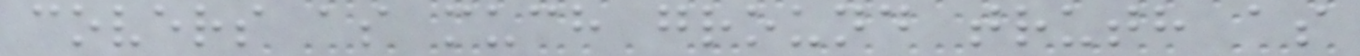covers as much ground truth as
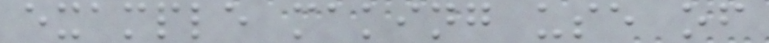example making use of
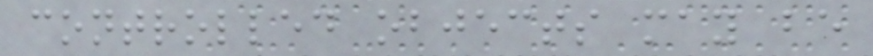controlled objects may be
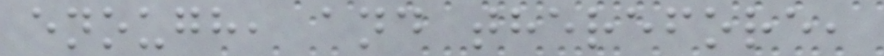enough, and therefore,
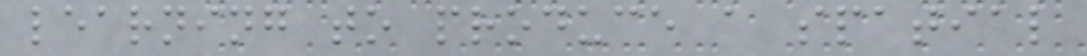learning to produce a spatial
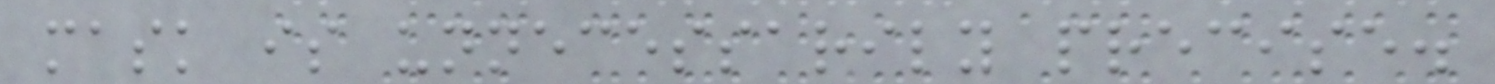mask is unnecessarily precise.
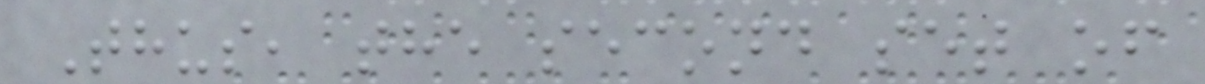Thus, the second set of
